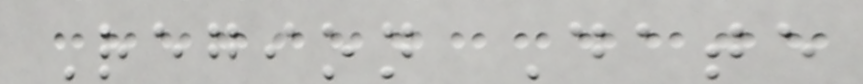Region Date
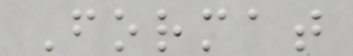Format
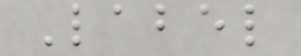Label
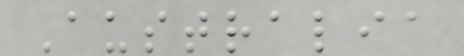Australia
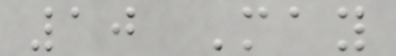10 May
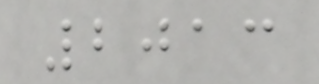2013
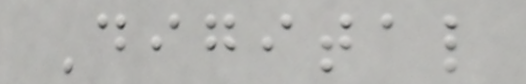Digital
